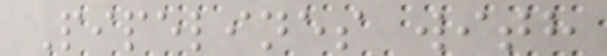Pipelines with
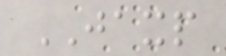JAXP
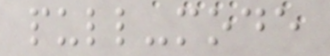pull-mode
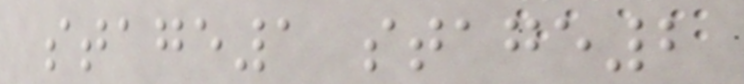stage1 stage2
